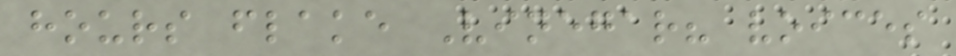hours flake Vinegar? voices
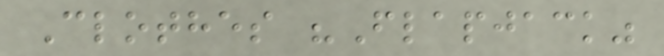Clothes "Flapjack"
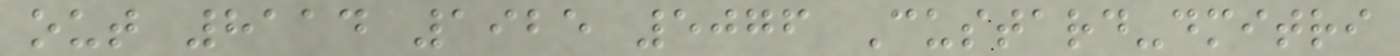out 8114 1925 5076 Custard-dmitri
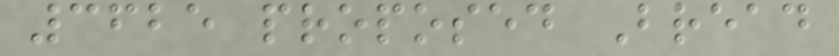3625 proposed Bread
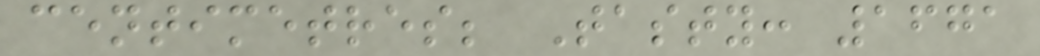centimetres; Tasty: 1671
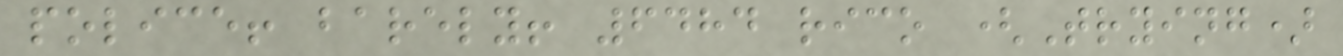police! barely! 6484 rico (Trying)
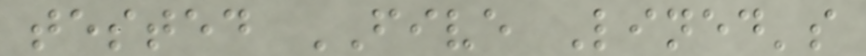tested FIVE Lined's
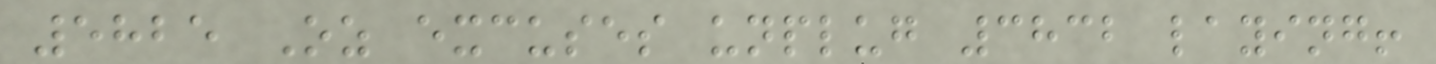5825 Oz excuses unplug 3832 laying!
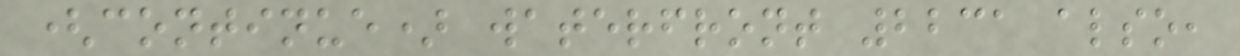(continue) waterfront 2231 also,
